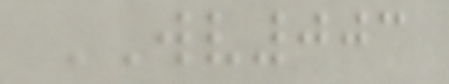WV003
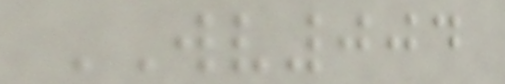WV004
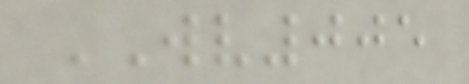WV005
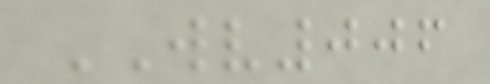WV006
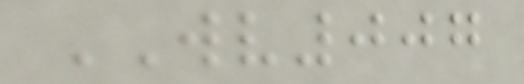WV007
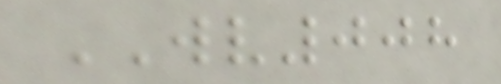WV008
